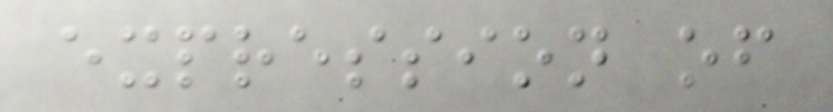expression of
